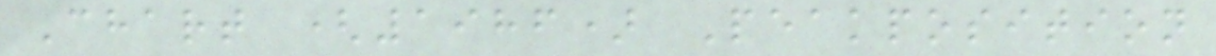Chart (1986) Peakposition
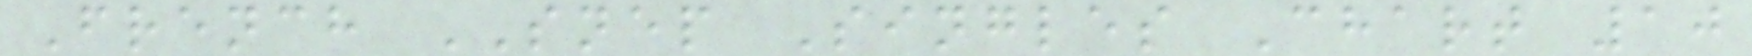French SNEP Singles Chart 10
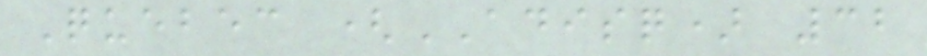Quebec (ADISQ) 32
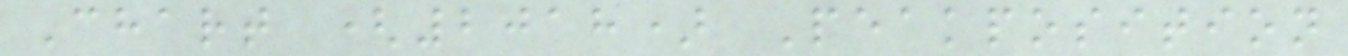Chart (2018) Peakposition
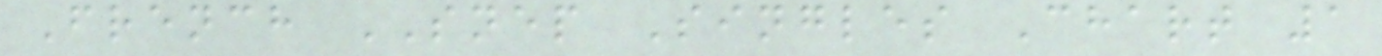French SNEP Singles Chart 1
